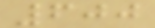600
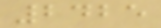2425
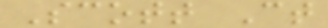Scott Ct
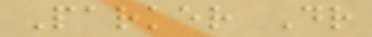Parker Dr
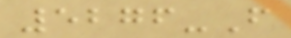5276-F
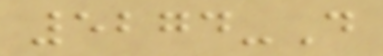5274-D
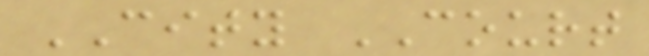CITY COURT
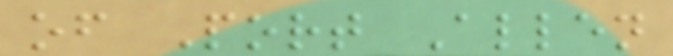of Port Allen
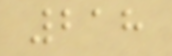218
